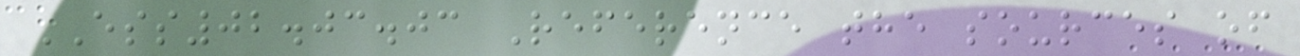ESS02.03.03 Reference the sources of
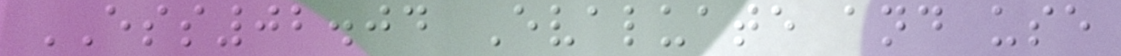ESS02.04 Evaluate and use
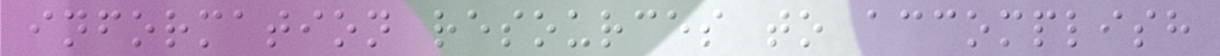information resources to accomplish
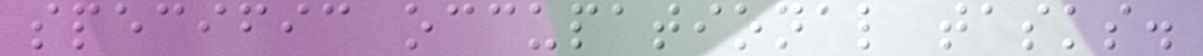specific occupational tasks.
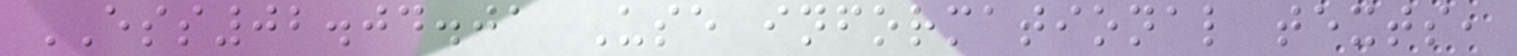ESS02.04.01 Use informational texts,
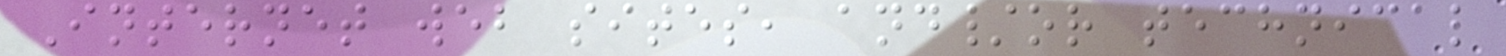Internet web sites, and/or technical
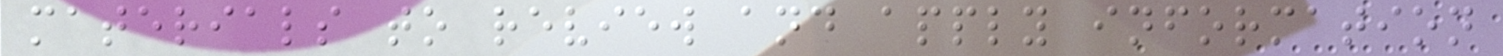materials to review and apply information
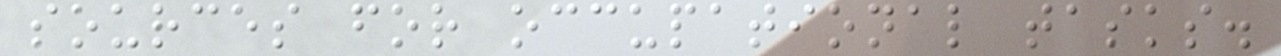sources for occupational tasks.
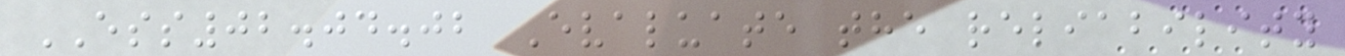ESS02.04.02 Evaluate the reliability
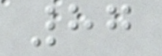87
